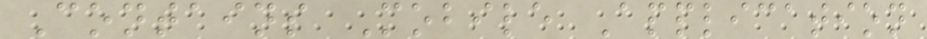Contains Mobile Application
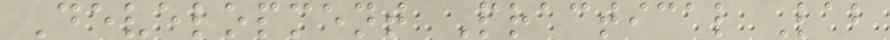Development Practical Lab
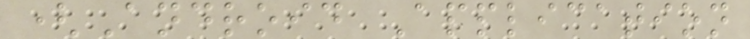(Android Application
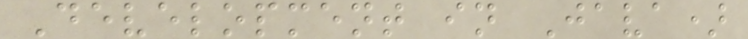Development in Java)
